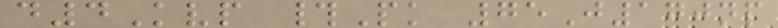d4Kvp #Pk 75J170np
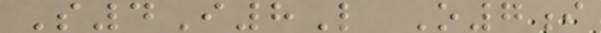S4I8L O7i
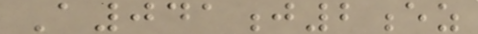A041j2ez
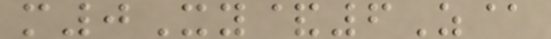m0Xy&6Z@
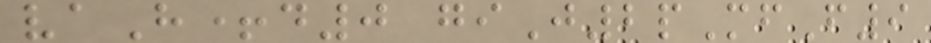vaH+d0 giJ2pMfF9
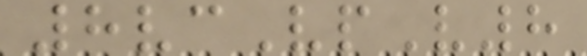8vcVpV8
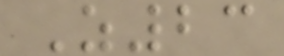Z23
